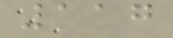117
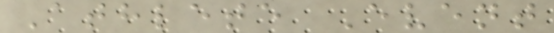Athlete Event
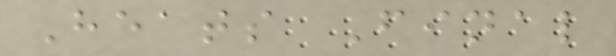Heats Final
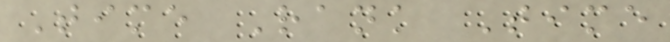Time Rank Time
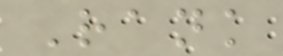Rank
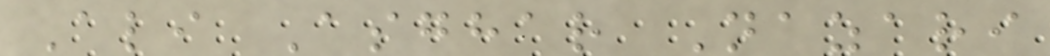Ali Asghar Nazari
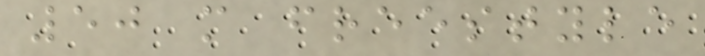50 m freestyle
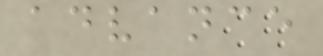advance
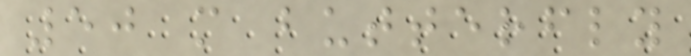50 m butterfly
